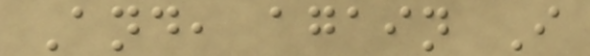And, again I
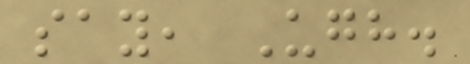say, Ugh.
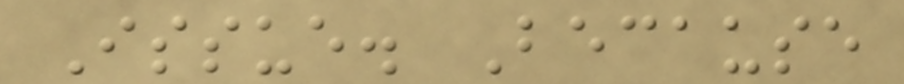Issue. Because
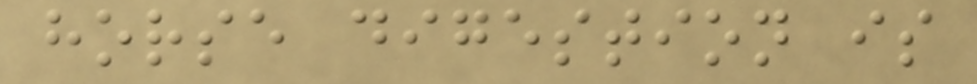horse digestion is
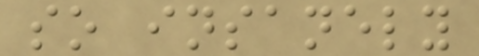so insanely
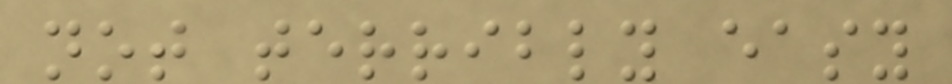not terribly easy
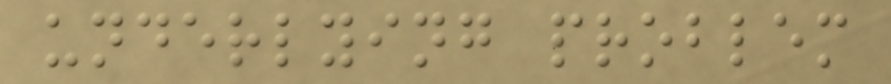underlying problem
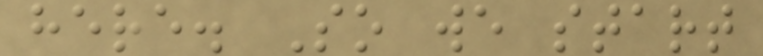here. So we start
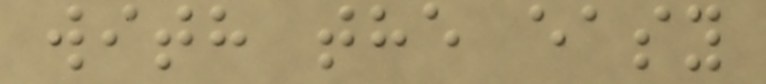with the easy
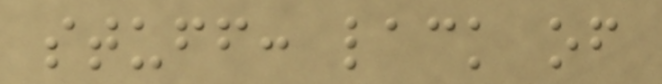stuff: lack of
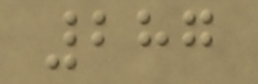287
